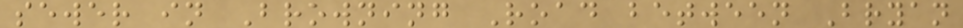sewer in Browning Road between Bryan
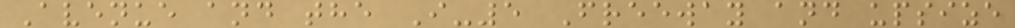Avenue and the I-5 Freeway and upsize
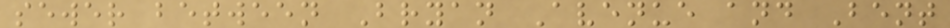sewer between Bryan Avenue and Bent
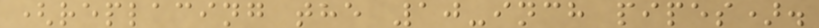(replacing the 10-inch pipes).
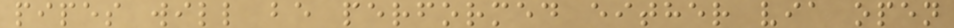pipes will be performed either via open
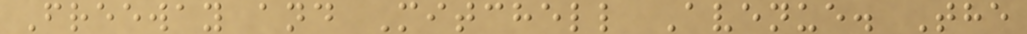Freeway and Mitchell Avenue. The
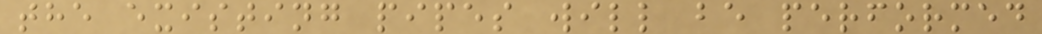the existing pipes will be performed
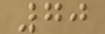70
